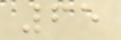65
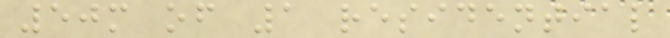50m of 1 residential
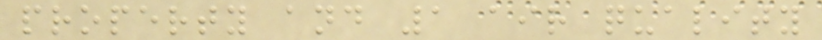property and 1 air quality
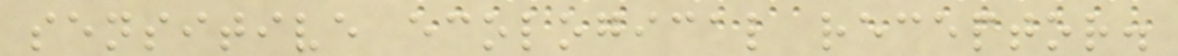sensitive ecological receptor.
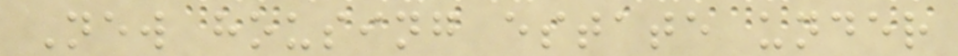New housing estate under
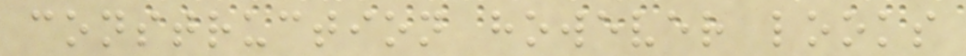construction however looks
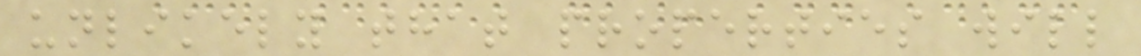unlikely that properties will
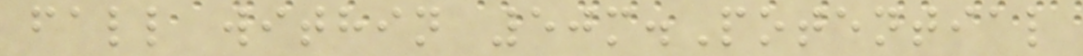fall within 50m.Potential
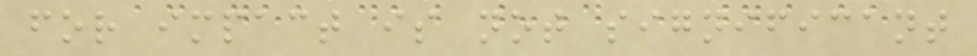for impact is not significant
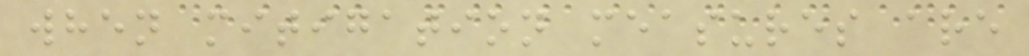when mitigation measures are
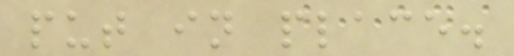put in place.
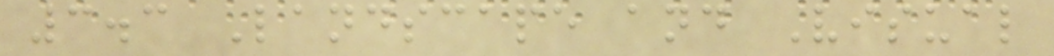3.3 Landscape and Visual
